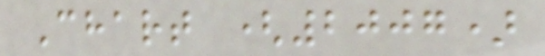Chart (2007)
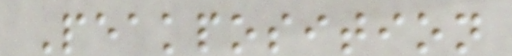Peakposition
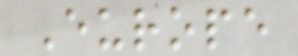Europe
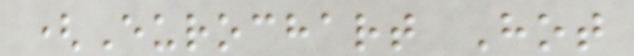(Eurochart Hot
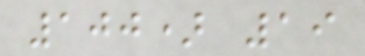100) 19
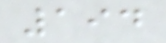194
